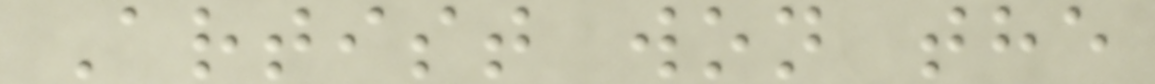Artist won the
